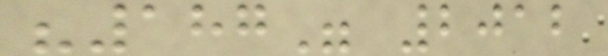"187" 2012
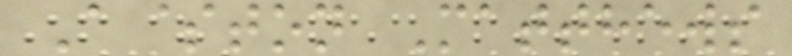A$ton Matthews
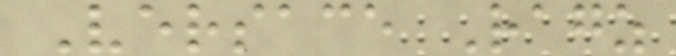Versace Ragz
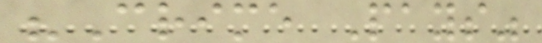"Crime Pays"
